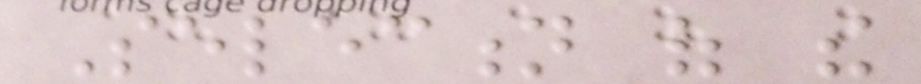Selection of the
